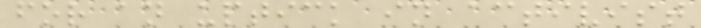for an uptick in activist
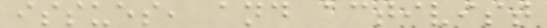issues, and activist
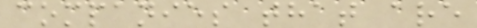companies that are
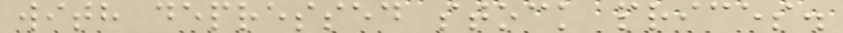with depressed stock prices.
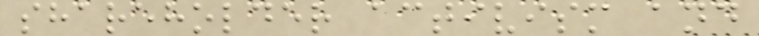shareholder activism and
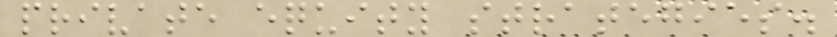private equity strategies.
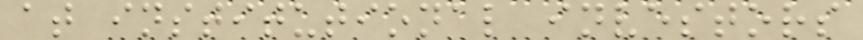at institutional investors
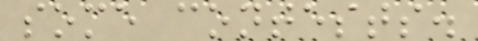some contests.
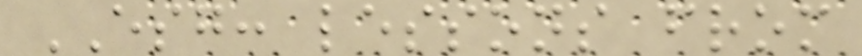ESG: lessons from
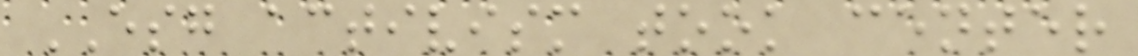ESG activism took center
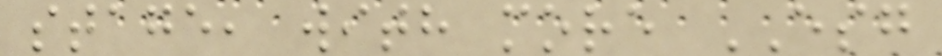stage, with more ESG
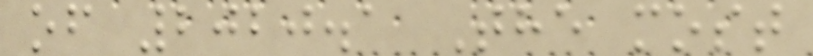of 2020.1 The most
